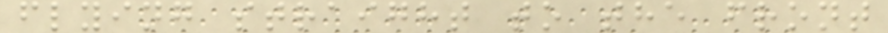flying straight to the front
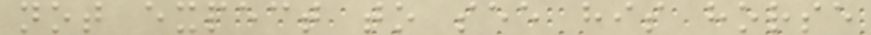not expect to see his horse
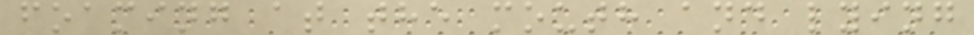foaming at the mouth and lying
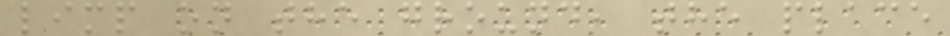limp on the ground, the place
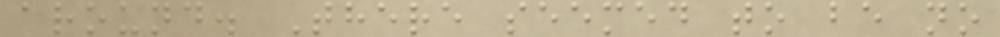around. There seemed to be no
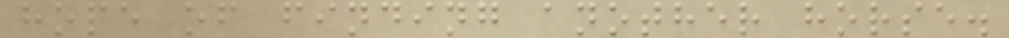hope of finding another horse.
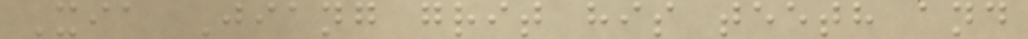Xia Jiang grit his teeth and
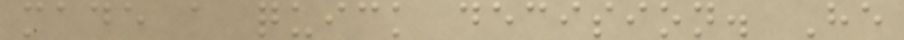made a quick decision. He
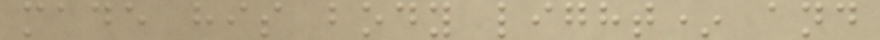made his body light* and
